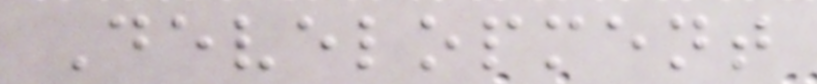Development
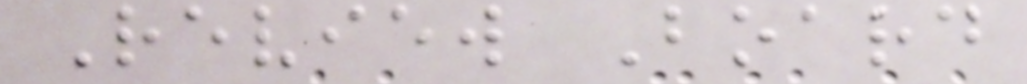Review Board
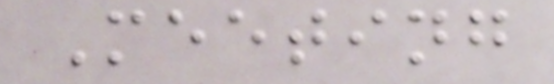Meeting
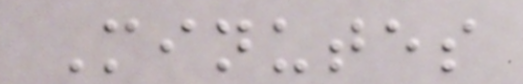Minutes
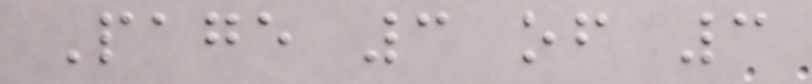Page 3 of 3
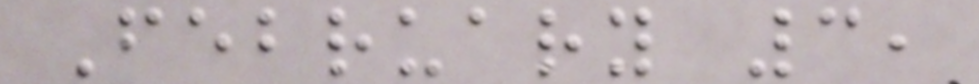February 3,
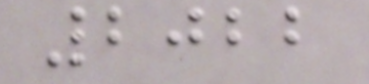2022
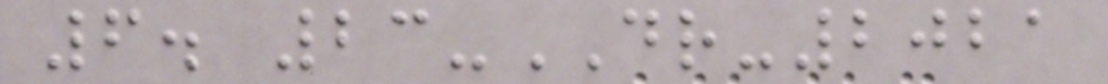6. 23-DR-2021
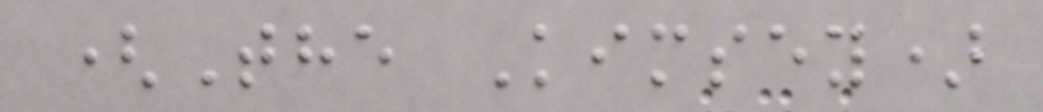(The Kimsey)
